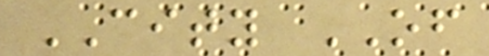CITY OF
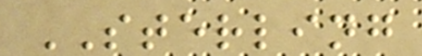STERLING
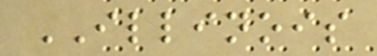ILLINOIS
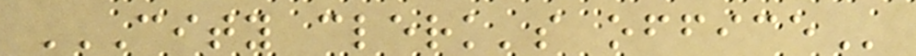CITY CLERK'S OFFICE
